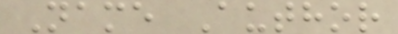Name Author
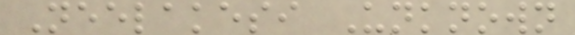Neelakesi Unknown
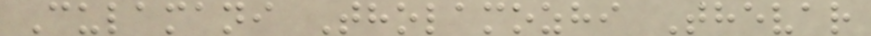Culamani Tholamozhi Thevar
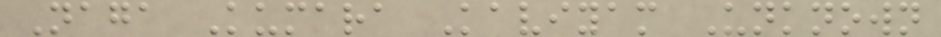Naga Kumara Kaviyam Unknown
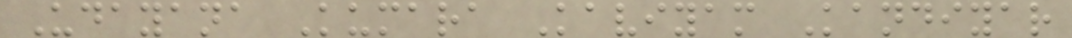Udayana Kumara Kaviyam Kandiyar
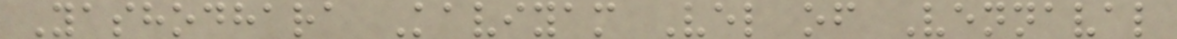Yashodhara Kaviyam Vel of Vennaval
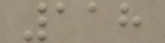118
